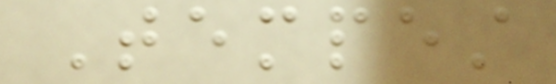Tempest
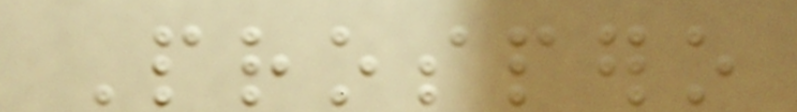Prospero
